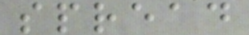spread
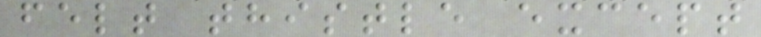felt thistle except
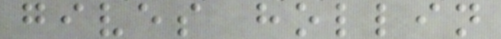gives hollin
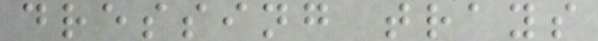dressing trays
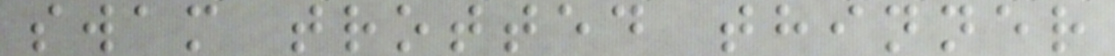swam trotted thinner
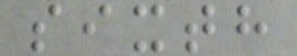sixth
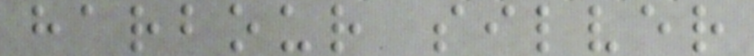harbour silver
